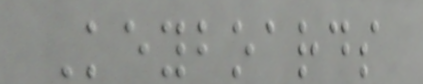Keyboards
